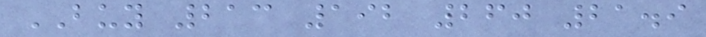BUY 213 192 260 21.9
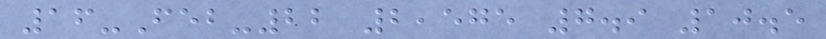16-Feb-22 2,575 7.9 10.5
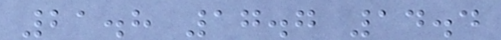21.8 17.7 14.4
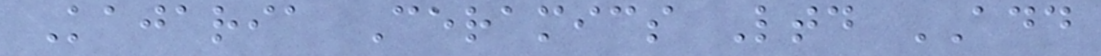Kajaria Ceramics Ltd ADD
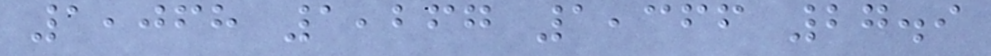1,068 1,267 1,366 27.9
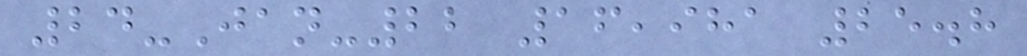24-Jan-22 16,981 25.8
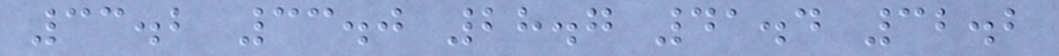33.2 33.0 28.7 41.4 32.2
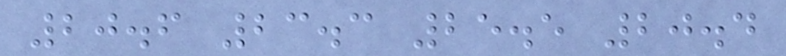20.6 23.3 25.5 20.4
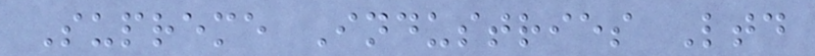Supreme Industries Ltd
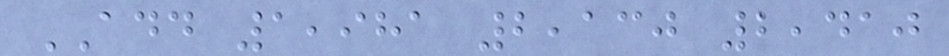ADD 1,981 2,130 2,410
